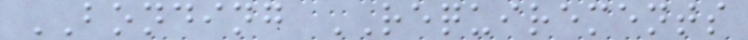BONDING REQUIREMENTS
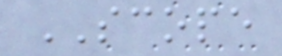SCOPE
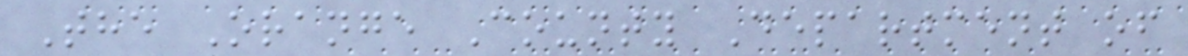The Orange County Department of
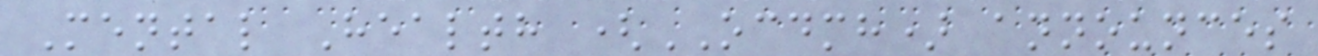Mental Health (OCDMH) announces
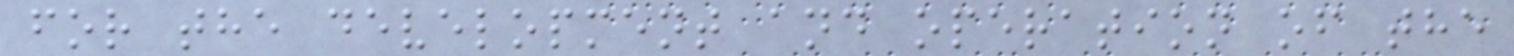for the development and operation of the
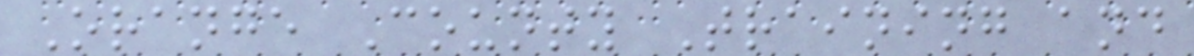Orange County Training and
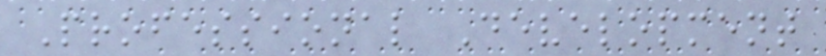Professional Development
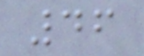46
